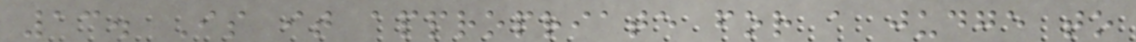13. Is it appropriate for a judge to
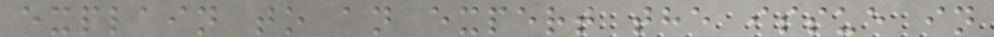explain to an expert the issue in
